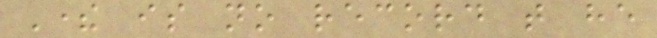There is no record that he
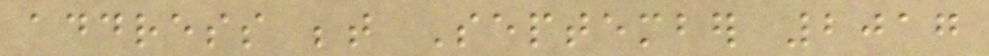address between September 2017
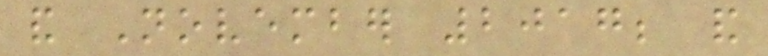and November 2017; and
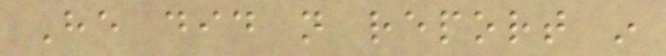He did not report in
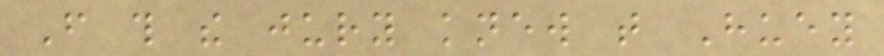From this the jury knew that Huey
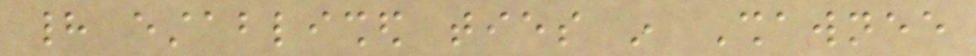had established ties in Shawnee
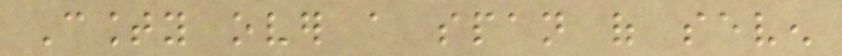County over a span of seven
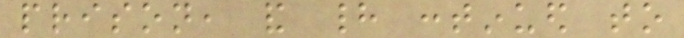prison, and had continued to
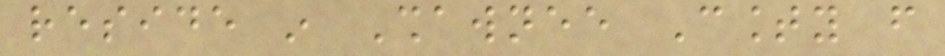reside in Shawnee County from
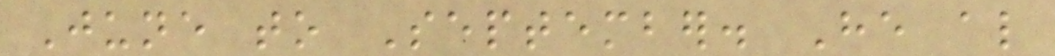June to September. He also
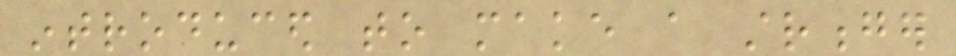introduced to make a stronger
